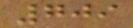709
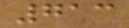713
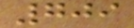709
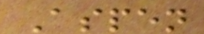Aspen
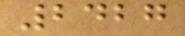2427
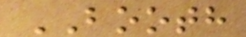BOOTH
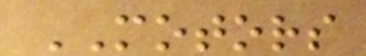MOTORS
